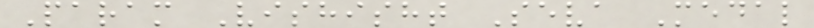Param Vishisht Seva Medal
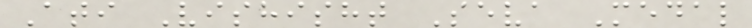Ati Vishisht Seva Medal
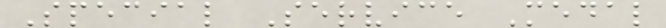Special Service Medal
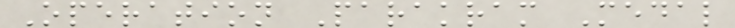Operation Parakram Medal
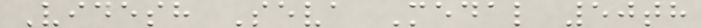Videsh Seva Medal 50th
